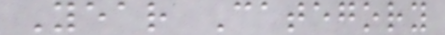Year Category
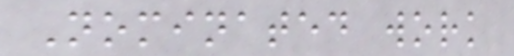Nominated work
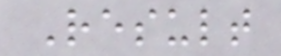Result
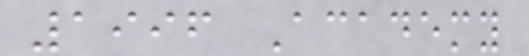1996 Academy
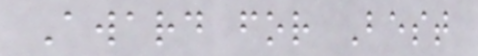Award for Best
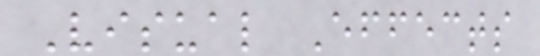Visual Effects
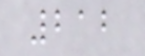212
